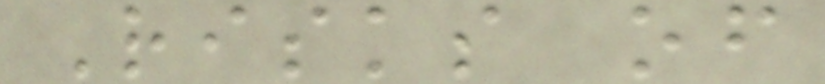Risks of
